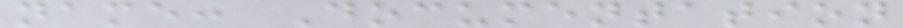name: Documentation
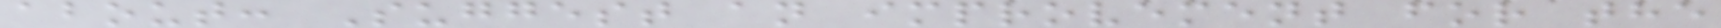about: Suggest an improvement for the
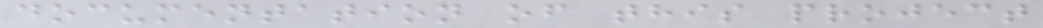documentation of this project
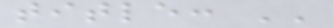title: ''
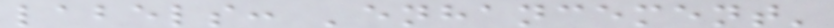labels: 'enhancement'
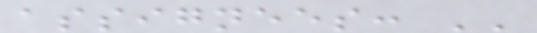assignees: ''
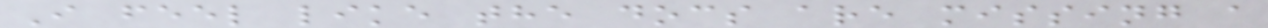I feel like the docs are missing a
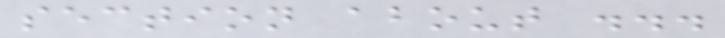section about ...
